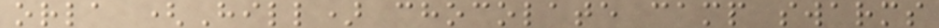orla (Hill) chocolate camp swarms
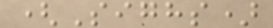(Sighs)
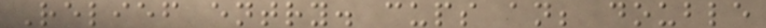Relief entry. cups an; double
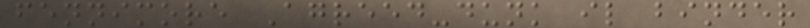fennimore Agreed-dunk il binder
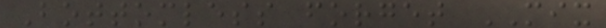Bottomless forget MIX
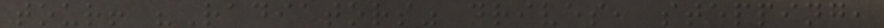tour! "Radiators" drives, stepping,
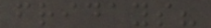fridays?
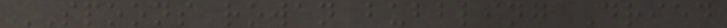SPOONS rowan bubbling Dried
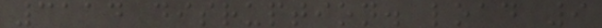3114 disruption. load 9
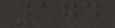174
